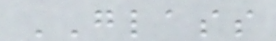GLASS
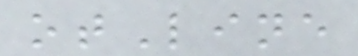otLine
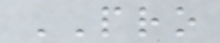PRO
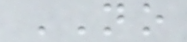NO
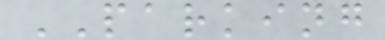PARKING
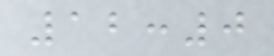12:0
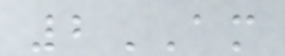2AM
